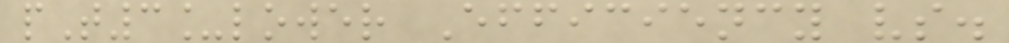pT3_lower Efficiency vs.
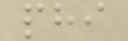phi
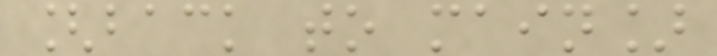[back to main]
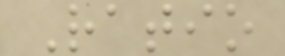Ratio
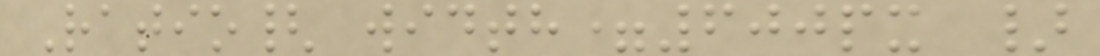Ratio{ width=600px }
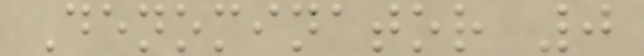Denominator 0
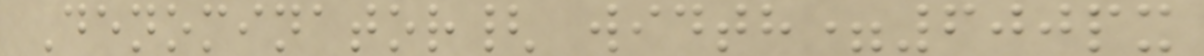Denominator{ width=600px
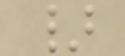}
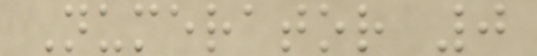Numerator 0
